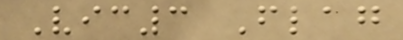Vic3 Flag
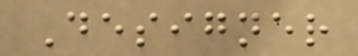Designer
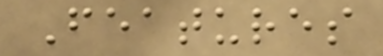Features
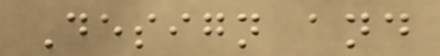Design and
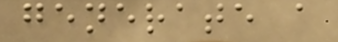generate a
